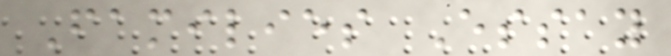Families Essay
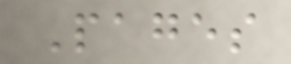Pages
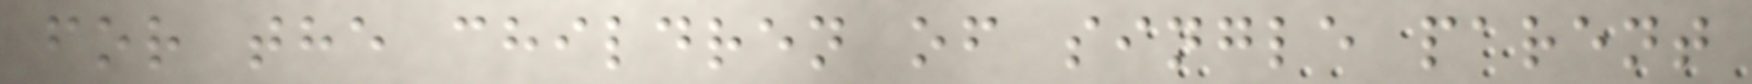for the children of single parent
